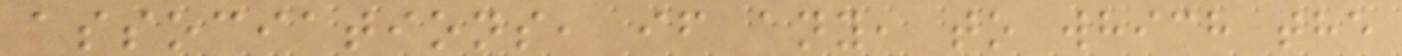associations, if any, to which the
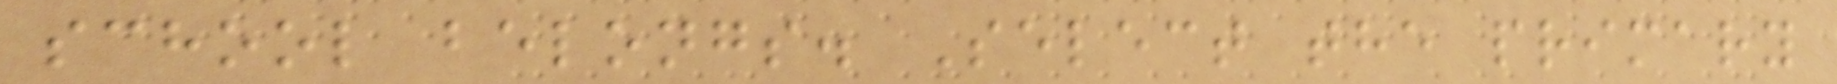school belongs. Select the primary
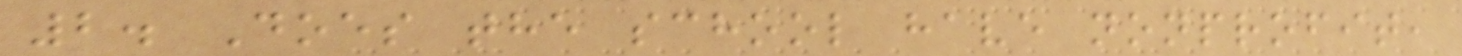2. Does the school have nonprofit,
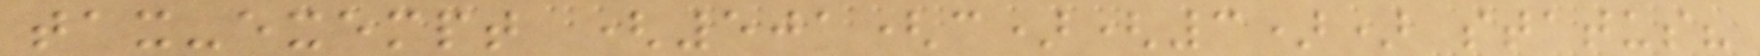tax-exempt (501(c)(3)) status?
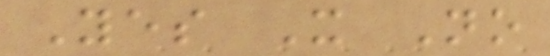Yes X No
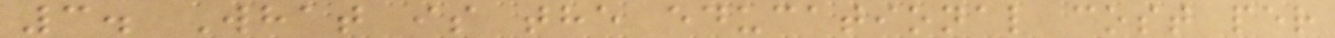3. What is the educational cost per
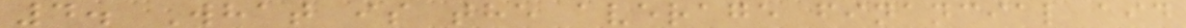4. What is the average financial aid
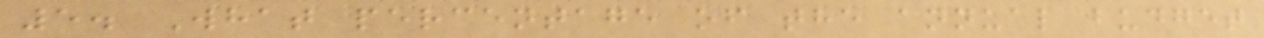5. What percentage of the annual budget
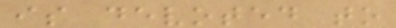is devoted to
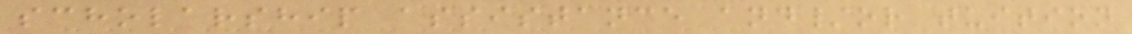scholarship assistance and/or tuition
